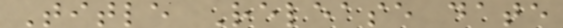Title Release date
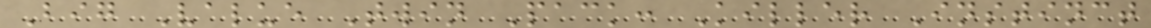Big Value Twin Pack: Killer Instinct
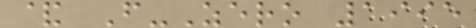& F-Zero 1995
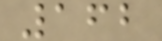162
